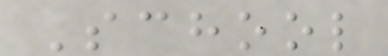School
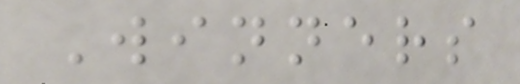Winners
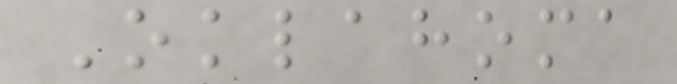Oklahoma
